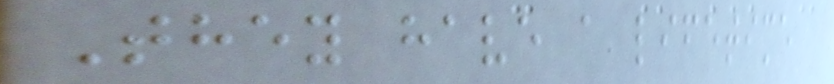They have a lifetime
